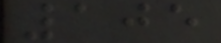105
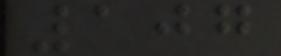107
